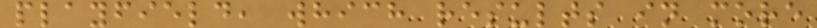playfield, which results in more
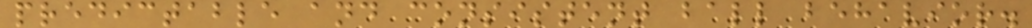predictable and consistent ball behavior.
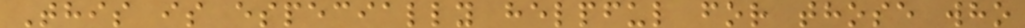This is especially helpful for those who
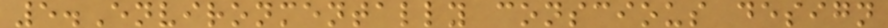5.Environmentally conscious design
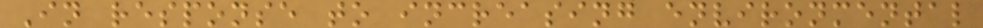In response to increasing environmental
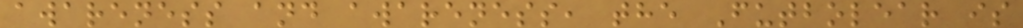awareness and awareness, the Futbolear is
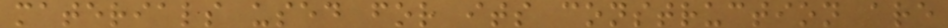materials used for its construction are
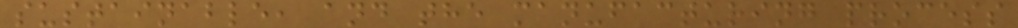sustainable, and the manufacturing process
